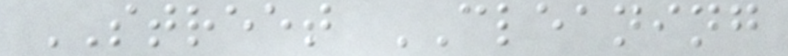STREET CLEANING
